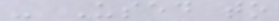- Used to
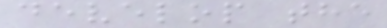develop the
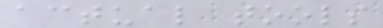actual tools
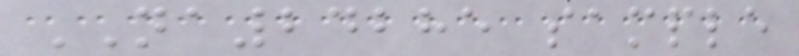NA24285 sample
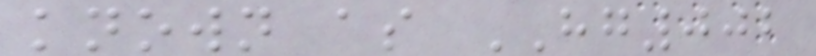known as HG002
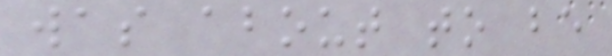was about to be
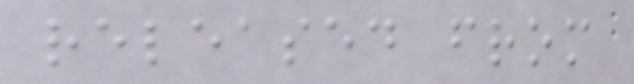released from
